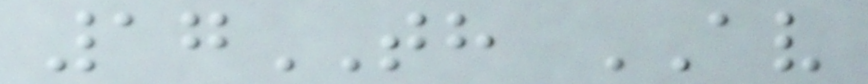17TH AV
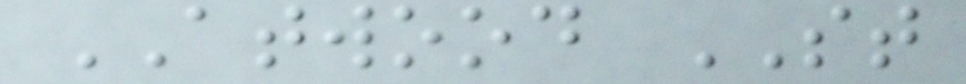ATWOOD ST
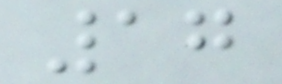17
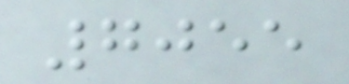7055
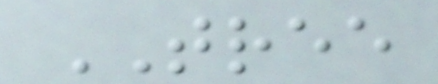TREE
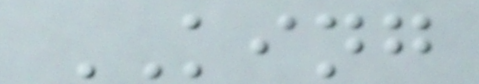KING
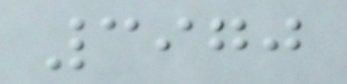3970
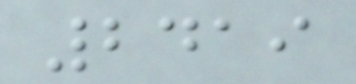2419
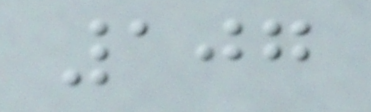107
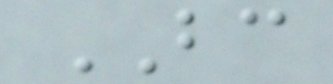BC
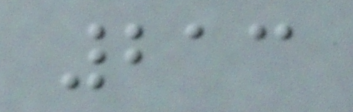213
